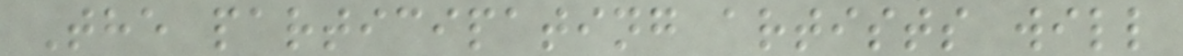The participating artists will
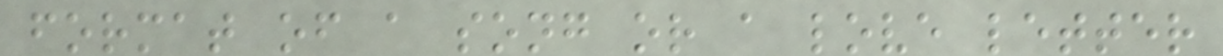format of a song or a love letter
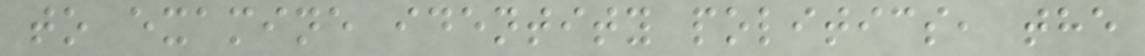to examine identity politics, the
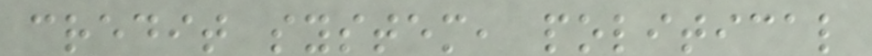credit system, political
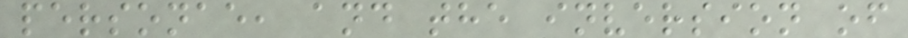personae, and the inversion of
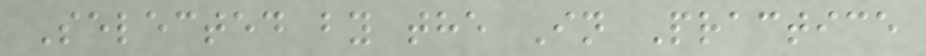Selected by the In Practice
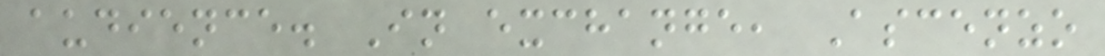audience. In exchange, Ascenzo
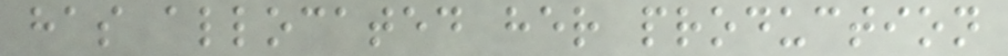has allocated her production
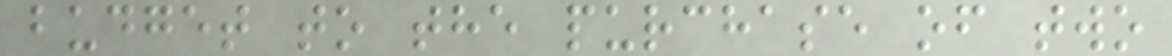budget to the purchase of two
